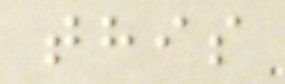this
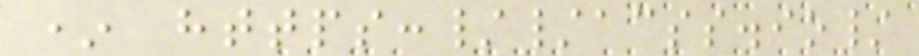* https://acss.io/
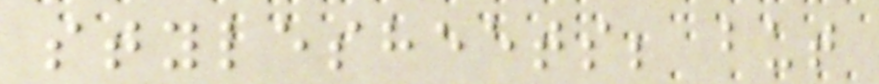stylesheets; but
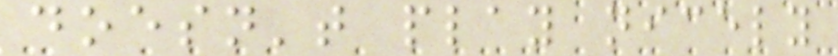doesn't play nicely
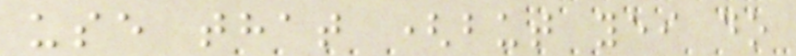use that (but yei do
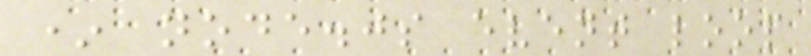* node.js event loop
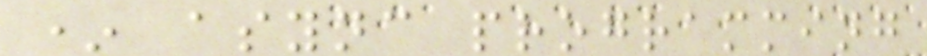* async programming
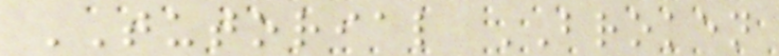TUTORIAL BROKEN
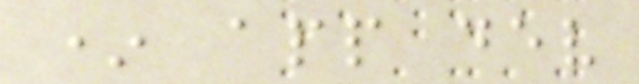* app dev
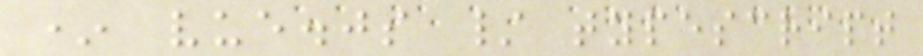* vue.js / typescript
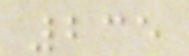235
